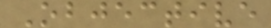Objective
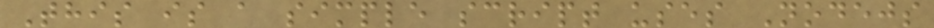This is a simple script uses Nodejs
